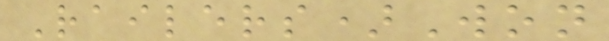Railers)Won
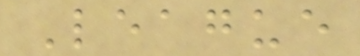League
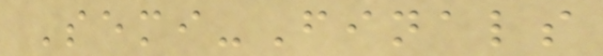Semi-Finals
